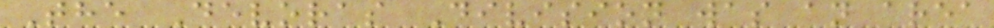The Devoras Division was an area
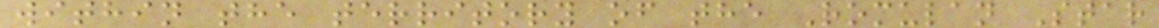within the territory of the Romulan Star
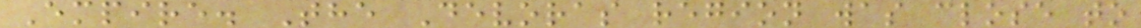Empire. The Devoras region was close to
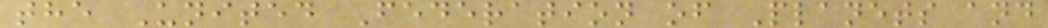the United Federation of Planets and
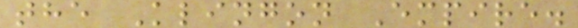the Klingon Empire.
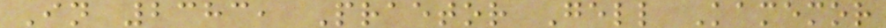In 2383, Praetor Gell Kamemor
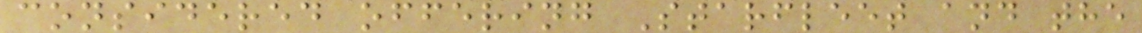considered offering Starfleet and the
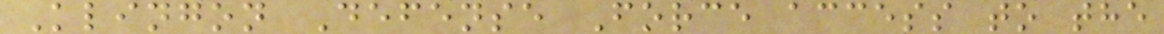Klingon Defense Force access to the
